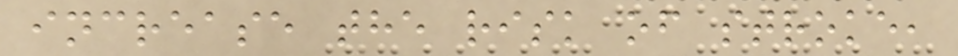increase the risk of stroke,
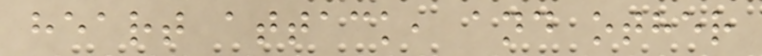heart attack, and other
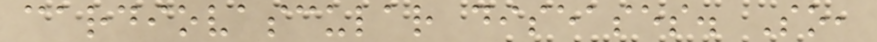cardiovascular diseases. So,
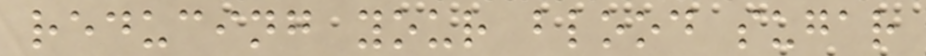reducing your blood sugar
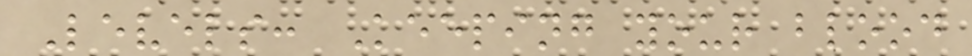Levels: Keeping your blood
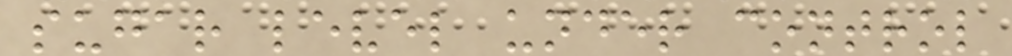sugar level under control
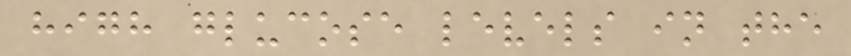high glucose levels in the
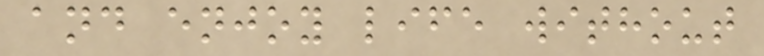and enjoy life without
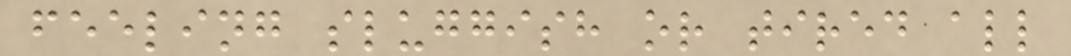feeling sluggish or tired all
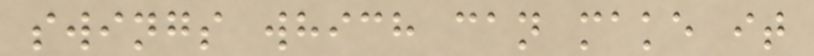swings which can make it
